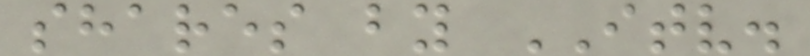shares by ITV.
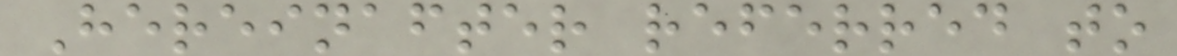Hereinafter referred to
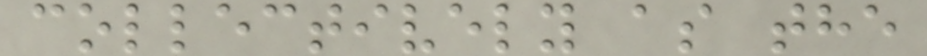collectively as the
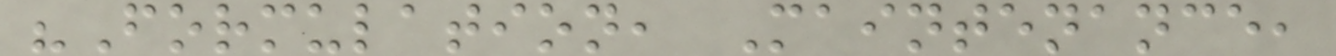"Formulation, Maintenance,
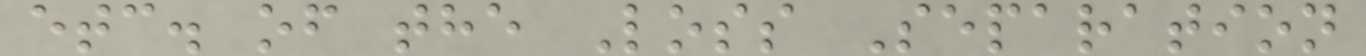etc. of the Loss Separation
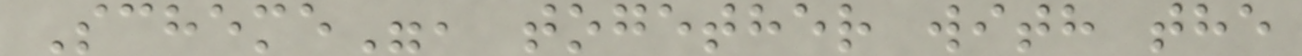Scheme", together with the
